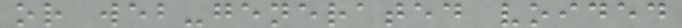or web-generated voided
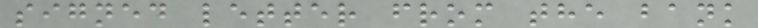signed letter from the bank
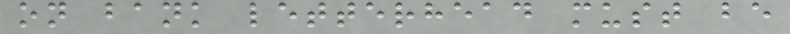on bank letterhead must be
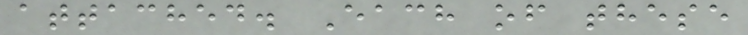attached. Each of these
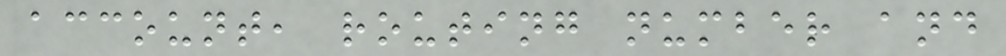account, routing number and
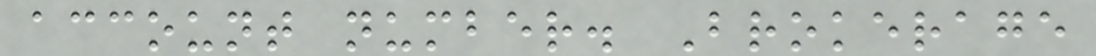account number. Brokerage
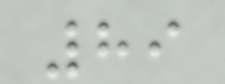89
